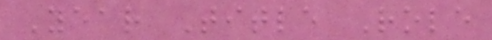Year Title Role
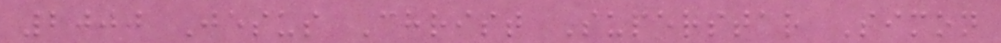2000 Jesus Christ Superstar Simon
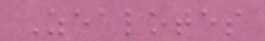Zealotes
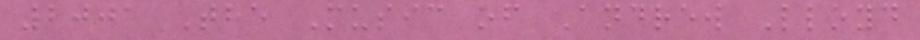2001 The Music of Andrew Lloyd
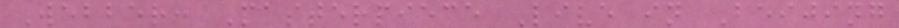Webber: Masterpiece Live in Beijing
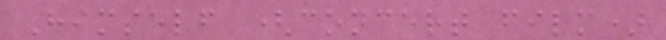Himself (concert film)
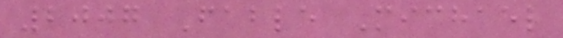2007 Fable Michael
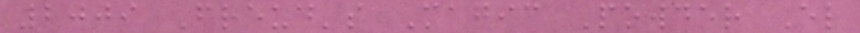2009 Freud's Magic Powder El
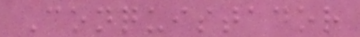Conquistador
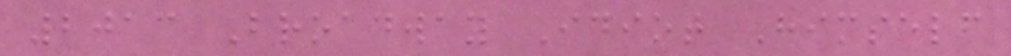2013 Broadway Idiot Himself
